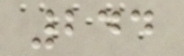244
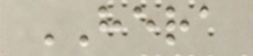HERA
